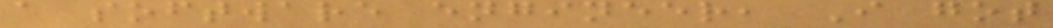a software engineer, I got
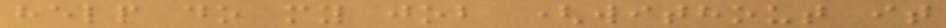help do my job (without it
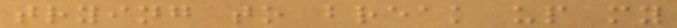trying to break up my
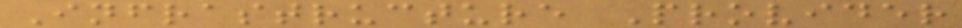Infrastructure Provider
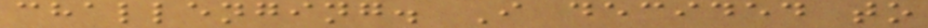challenging. I decided to
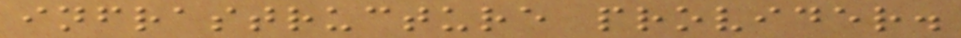infrastructure provider.
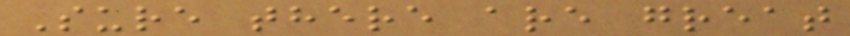Sure there are great
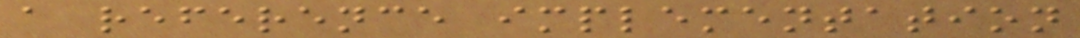a reference implementation
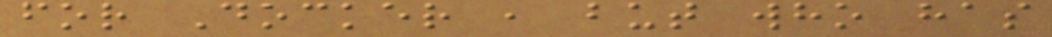for Docker , but who has
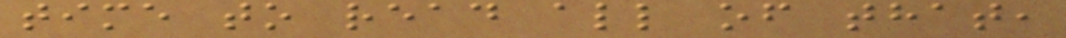time to read all of that,
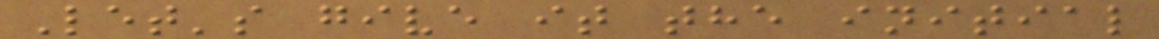Let's give it the initial
